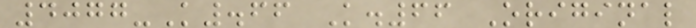4077-K.66 K.66 Original
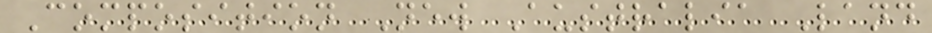Composition New Australia Land
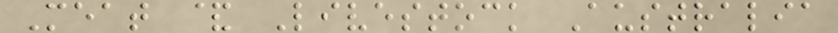Meat & Livestock Australia
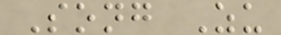Song Zu
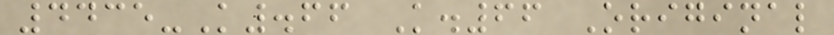4435-K.66 K.66 Original
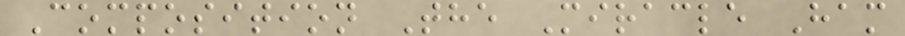Composition The Miracle Ham
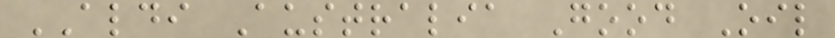ALDI Australia Good Oil
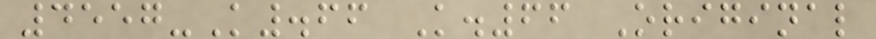4557-K.66 K.66 Original
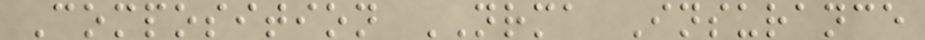Composition NRMA Insurance
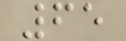65
